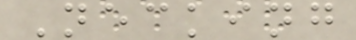Necking
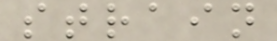strain
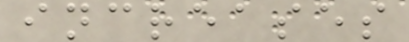increases
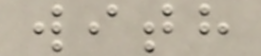with
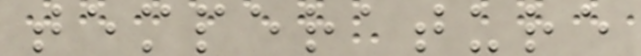temperature
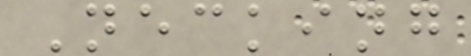Necking
